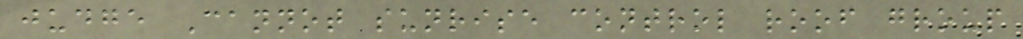judge Cannot sunrise control roof group
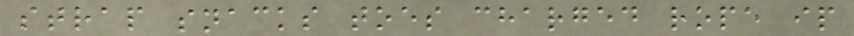strap snacks toes charged rope ip
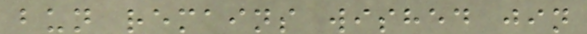bun remains wished jin
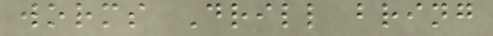worms Drill bring
